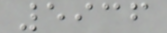5936
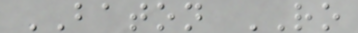BATON RO
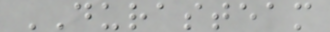DURASTEAM
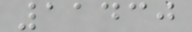11430
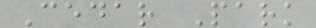Cedar Park
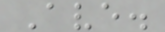Ave.
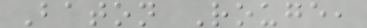Baton Rouge,
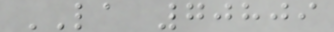LA 70809
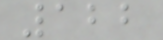122
